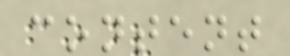content
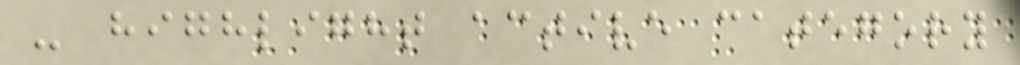- highlight active category
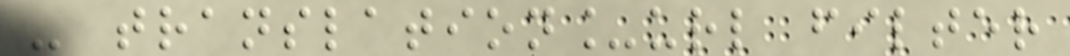- translation_url filter
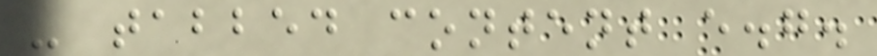- tabbed content e.g.
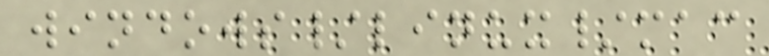windows/linux/mac
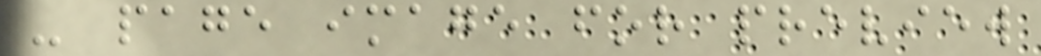- page image for preview
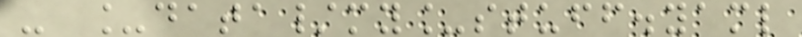- _data/my_stuff.yaml
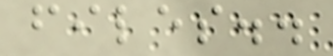files..
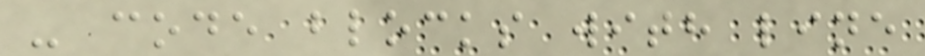- code blocks with line
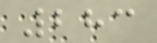283
